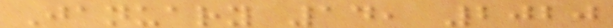January 14, 2020
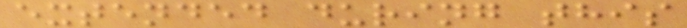extended during this
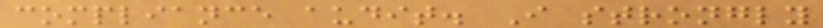compliance audit. I strongly
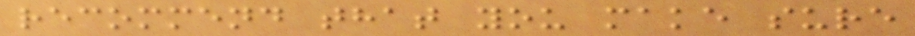recommend that you make sure
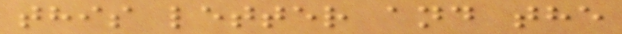this letter and the
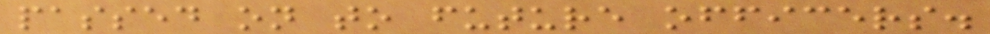passed on to future officers.
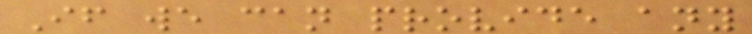If we can provide any
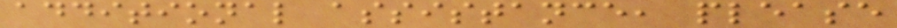additional assistance, please
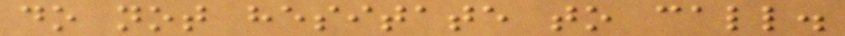do not hesitate to call.
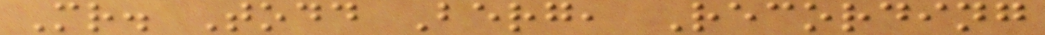Mr. Todd Berg, Recording
